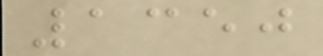1350
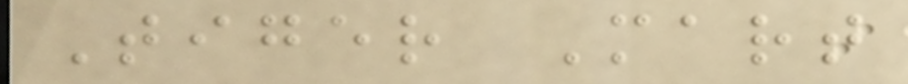Tiger Mart
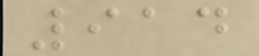914
